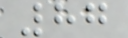87
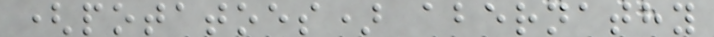(potatoes) abernathy
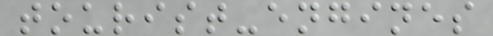tourist-engines
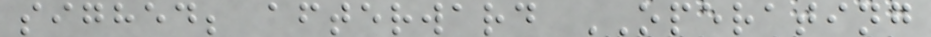sighed; afterward OPERATING
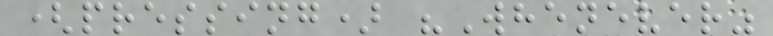(pressing) "Whenever"
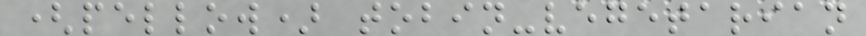(pellow) tobin-vegetarian
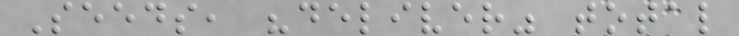Seeds, "deliver" total
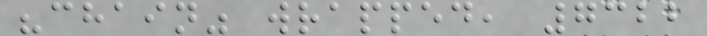"chain" wrapped, 7322
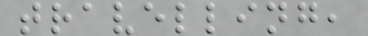travelling,
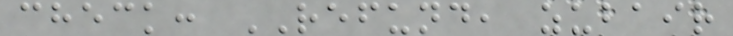check: REFUND, zubair
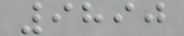9890
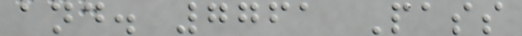and. 7761 Pass
